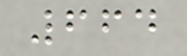664
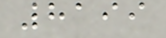8199
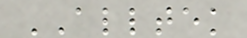ALLTEK
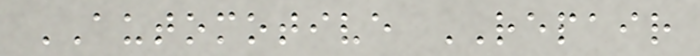AUTOMOTIVE REPAIR
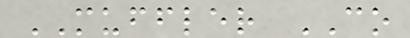MUFFLER CO
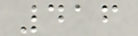416
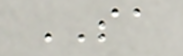SA
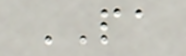PA
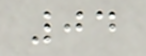04
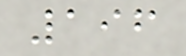196
